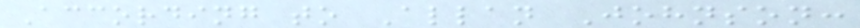According to Allan Johnson:
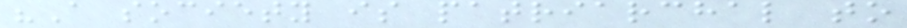"A society is patriarchal to
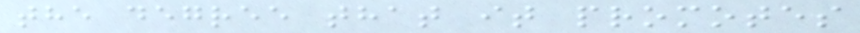the degree that it promotes
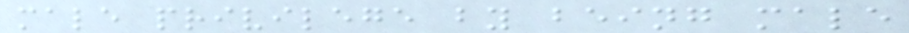male privilege by being male
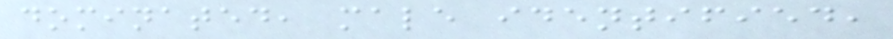dominated, male identified,
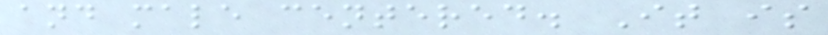and male centered. It is
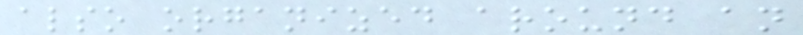also organized around an
